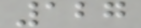127
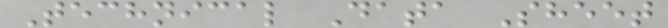Technical Data Sheet
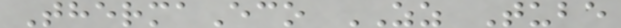ThermaEco ZZ Tube
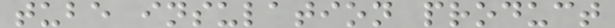tube insulation product
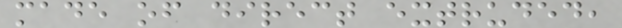made of direct extruded,
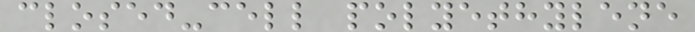closed-cell polyethylene
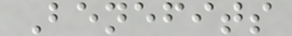Benefits
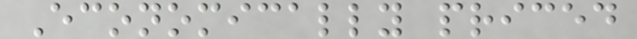Economically priced
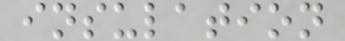insulation
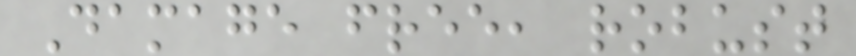Damage free, robust
